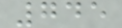745
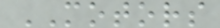MOTORS
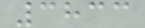3833
